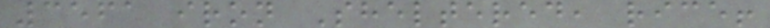3561 iron Sheltered, rice!
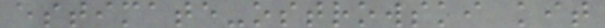estimate-ostrowski kit
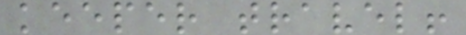keeper travel!
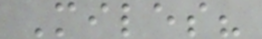Miles?
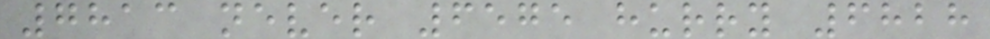7813 never 6575 hurry 6828
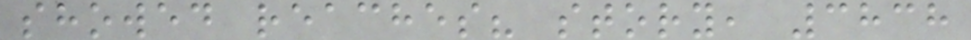showed reaches? story, 3838
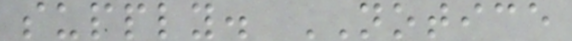supply. NOTICE
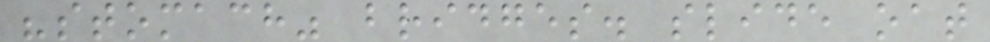"stomach" bridges. slide oat
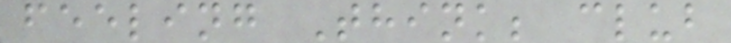feeling Think; club
